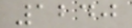1240
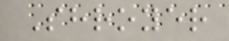Shroyer
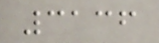3136
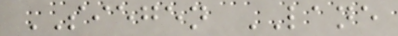SIEGEN LANE
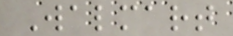Walmart
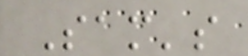Sam's
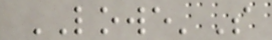LOWE'S
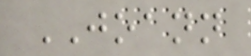JOANN
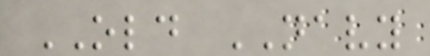OLD NAVY
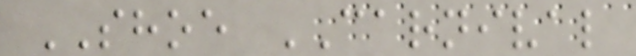SHOE CARNIVAL
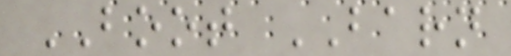BOOT BARN
